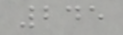245
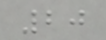20
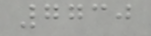7730
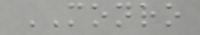MONRO
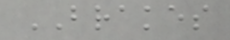BRAKES
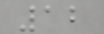12
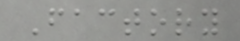Factory
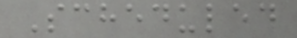Scheduled
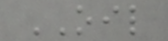OIL
